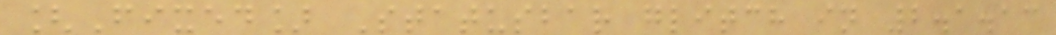[Fixed] Statusbar glitch in 2.1.13
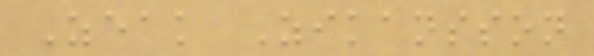Zeak Zikansson
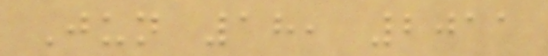Jun 18, 2011
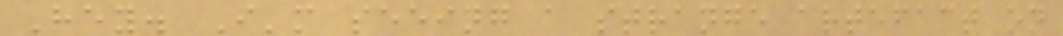Hey. I'm seeing a strange artefact on
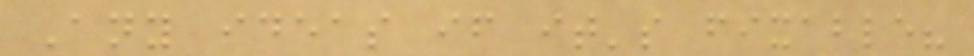Any ideas if it's fixable?
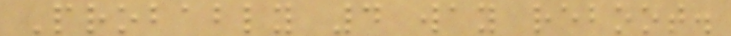Probably 4 way reboot.
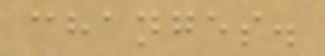changes.
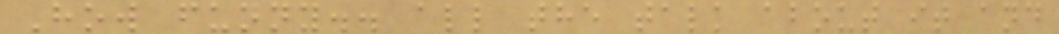How funny.. all the talk about it and
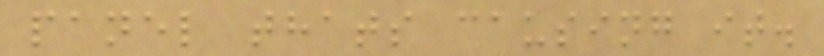panel thats causing it.
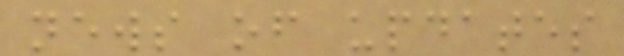news of updates
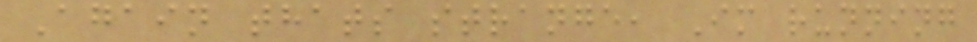Again thats strange, Im running
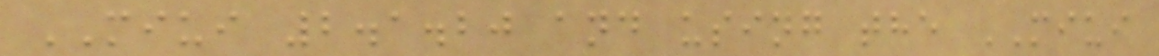MIUI 2.1.20 and using the MIUI
